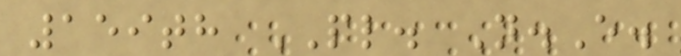159th PL. N.E.
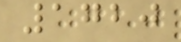1720
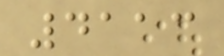4113
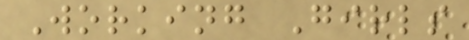Working Girls
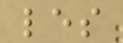les
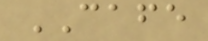CAFE
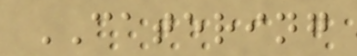CATERING
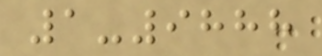1-9888
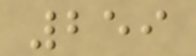259
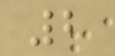2
